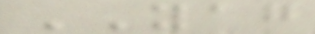YAG
